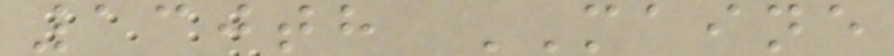130th MAINE
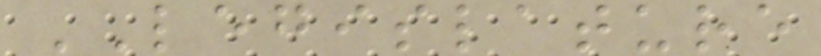LEGISLATURE
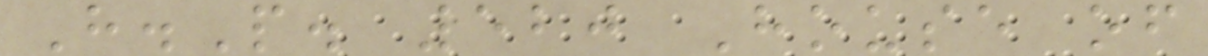H.P. 520 House of
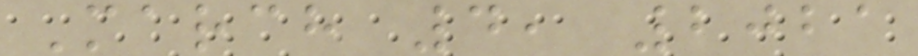March 4, 2021
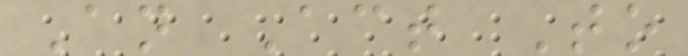An Act To
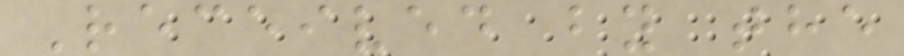Received by the
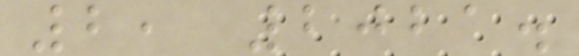2, 2021.
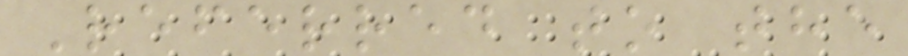Referred to the
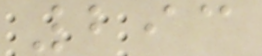293
